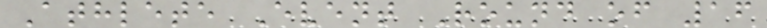Athlete Event Round of 16
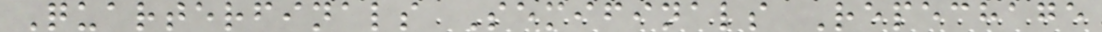Quarterfinals Semifinals Repechage
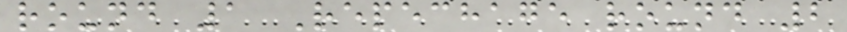round 1 Repechage round 2
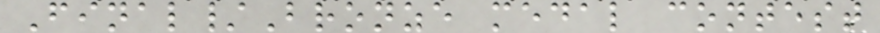Final/Bronze medal contest
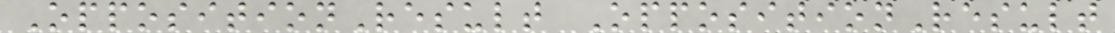OppositionResult OppositionResult
